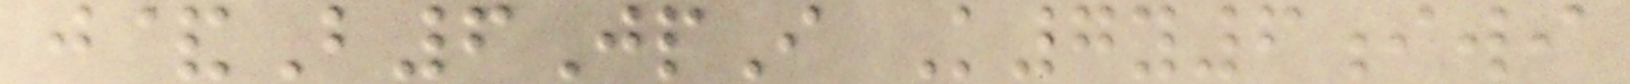j&B6JpI K7y6iwi
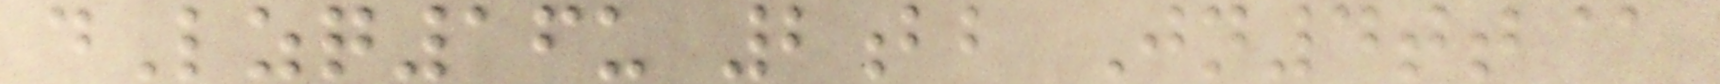dLzq16u 2bb Jn4tt@
